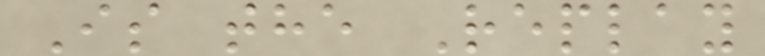Is the Replay
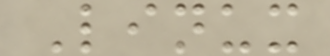Linux
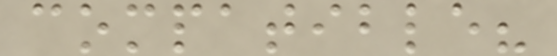compatible?
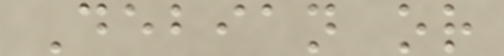Debian or
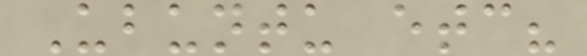Ubuntu etc?
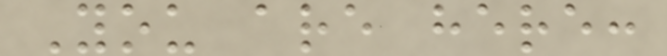You are here:
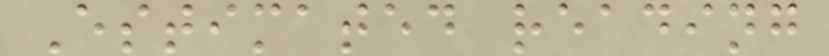Estimated reading
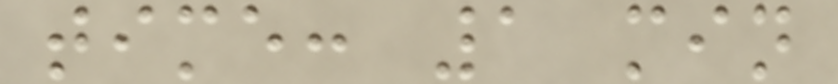time: 1 min
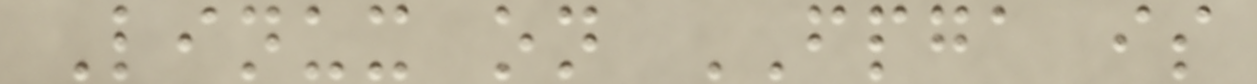Linux on FPGA is
